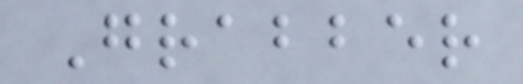Grabber
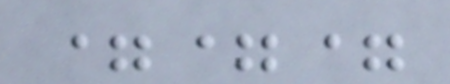===
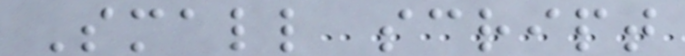Small script
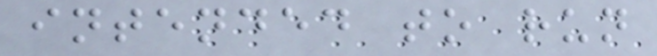intended to run
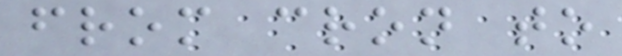from cron to
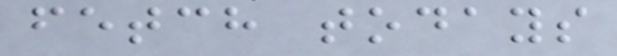fetch todays
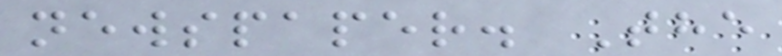newspaper. The
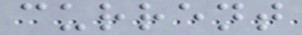current
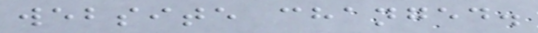website changed.
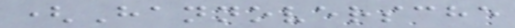(Hannoversche
